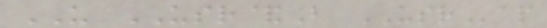US USR&B USRap
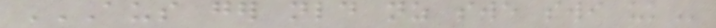AUS GER NLD NZ SWE SWI UK
